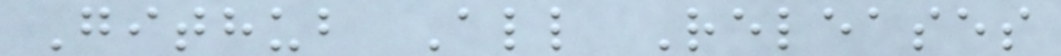Github All Releases
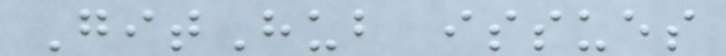GitHub issues
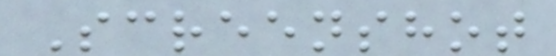Screenshot
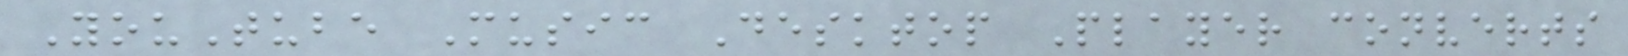YouTube Music Desktop Player converts
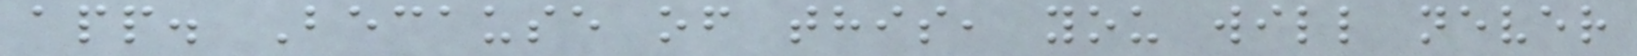app. Because of this, you will never
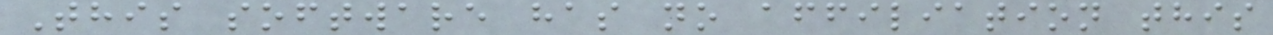This software has no affiliation this
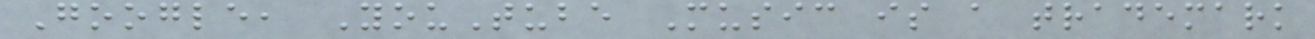Google, YouTube Music is a trademark
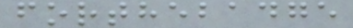forthebadge
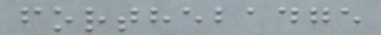forthebadge
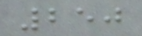250
